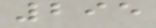295
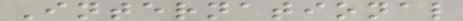International
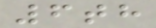6th
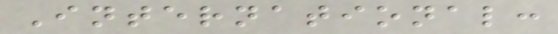International:
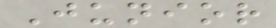Junior
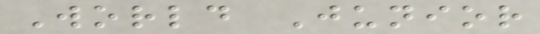World Junior
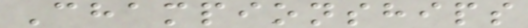Championships
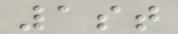1st
